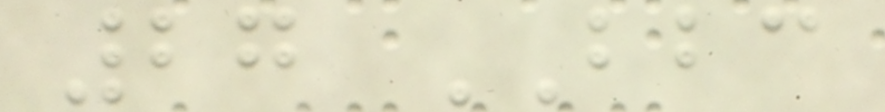27 BBC
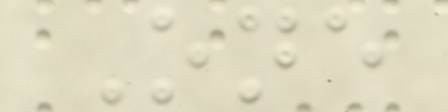One
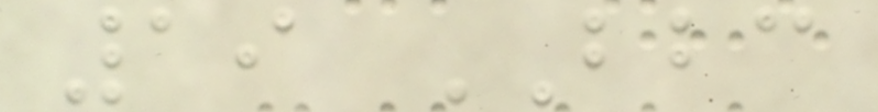19 BBC
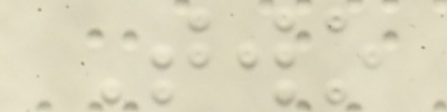Two
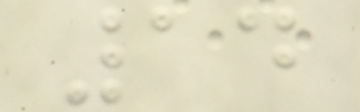14
